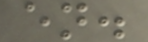en.
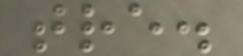tre.
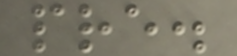pre.
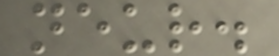neur.
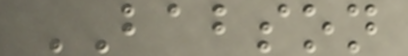BABSON
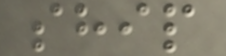ship
